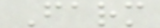Farm
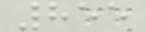855
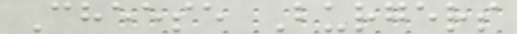Cheese Burgers
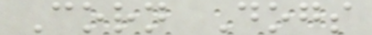Corn Dogs
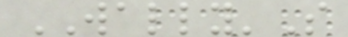WALLY'S
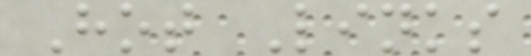Hot Links
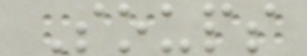Soups
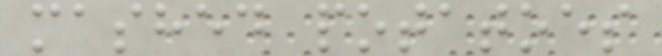mashed potatoes
